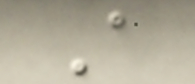A
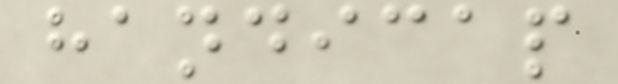handicap
